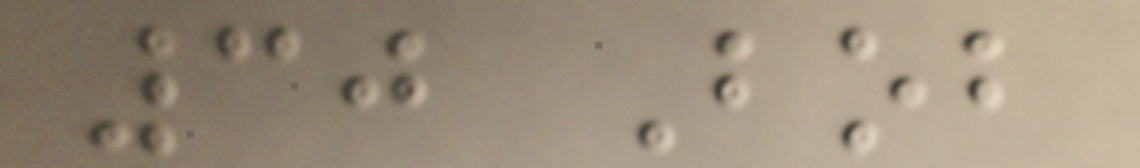30 Bob
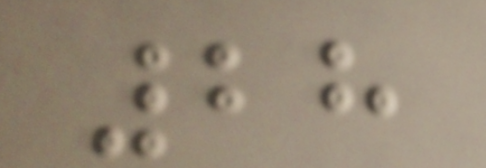28
